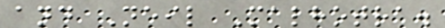and Neil Malhotra.
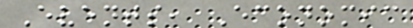Events, Economic
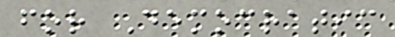for Democratic
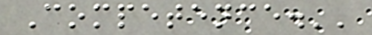Competence.''
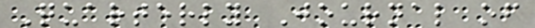Quarterly Journal of
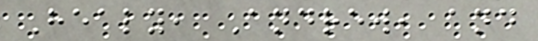Healy, Andrew, and
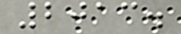2013.
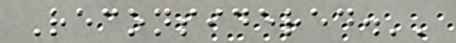Reconsidered.''
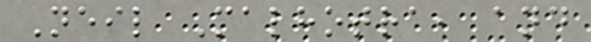Neil Malhotra, and
